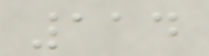114
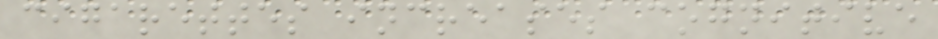cigarettes increases cognitive
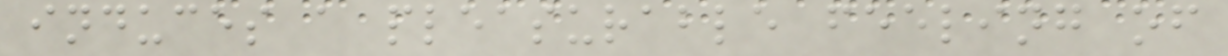induces a pleasurable feeling of
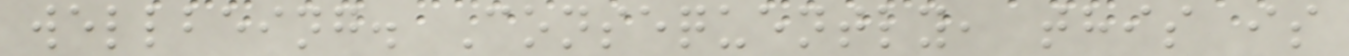wellbeing. Consequently, this is
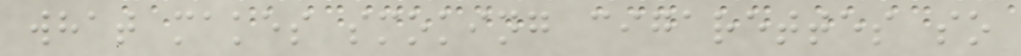what makes smoking cigarettes so
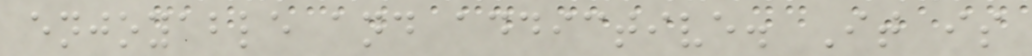enjoyable and addictive. It is
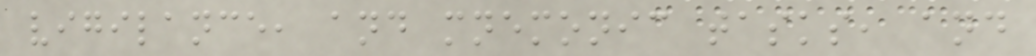vigilance, and mnemonic tasks, and
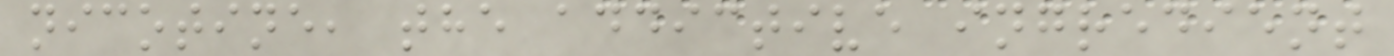nicotine, the addictive ingredient
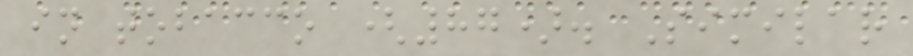in tobacco (87). Similar
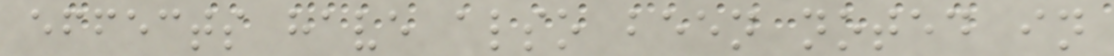effects have also been noted in
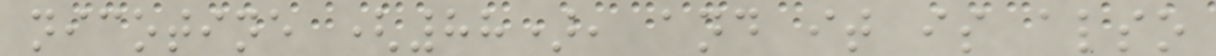nicotine (88), and it is also
